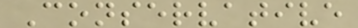Conservative
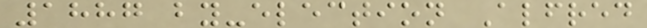1887 by-election Alfred
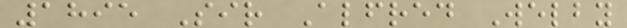1895 Sir Alfred Welby
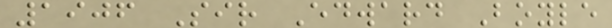1906 Sir Edward Boyle
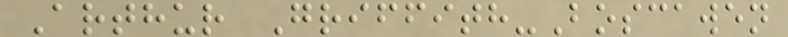Arthur Griffith-Boscawen
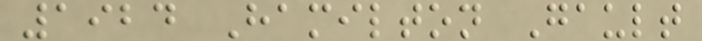1924 Hamilton Gault
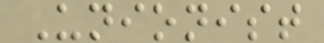Unionist
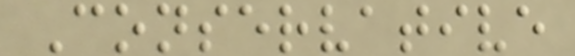Conservative
